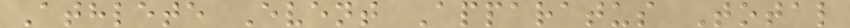Athlete Event Apparatus Total
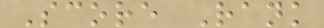Score Rank
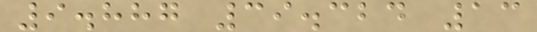9.887 39.324 13
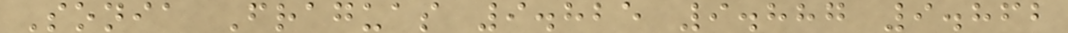Sonia Fraguas 9.825 9.887 9.862
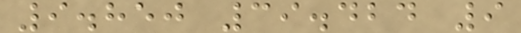9.850 39.424 9
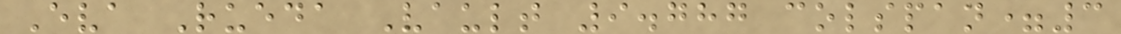Eva Rueda Vault 9.787 colspan=3
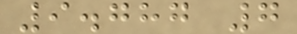9.787 7
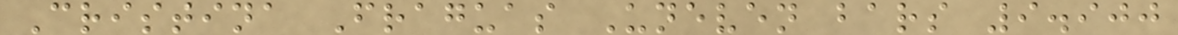Cristina Fraguas Uneven bars 9.900
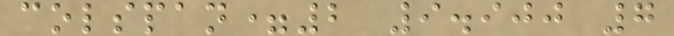colspan=2 9.900 7
